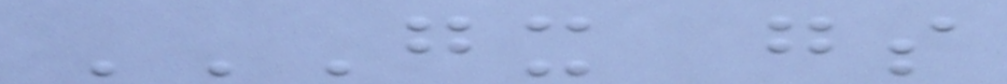GX GS
